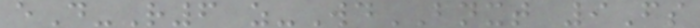eD-R6 z-WdBNXT 9Fs
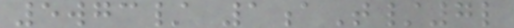5wgc/ 1aT/7l
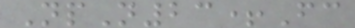NpN23+Fc
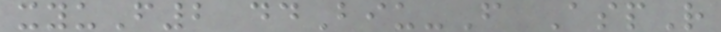xyuF2 ddBiu-F AspR
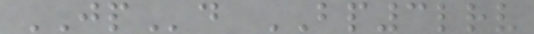JPd BP3lrv
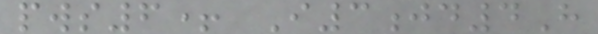pws6+ I3jd4H
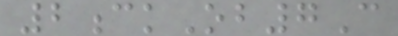2ckOb7C
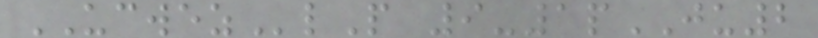UCWEZlP 9-1pJU2
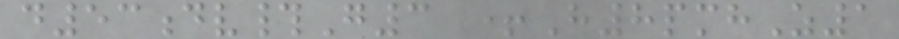d53dv#G3 +H8pmhZ1
